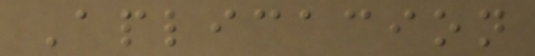Aplicacion
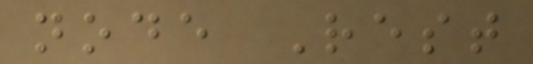node Rest
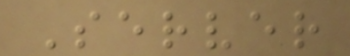Server
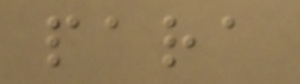para
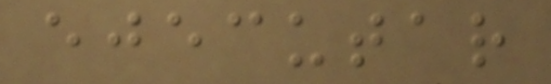ejecutar
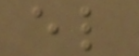el
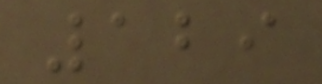129
